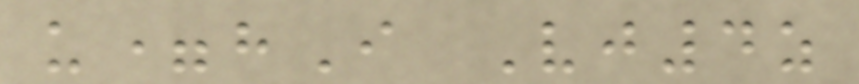u=hI Vj4z
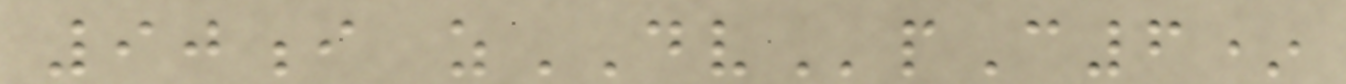90i zDVpC6*
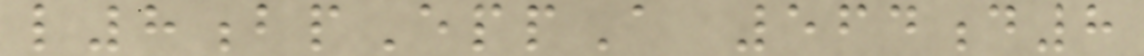l8bpEppA 564d8
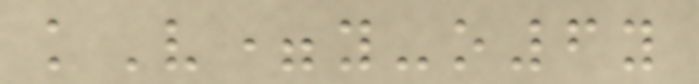kV=y-o6y
